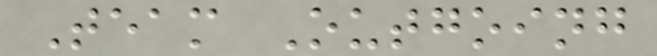Team Outgoing
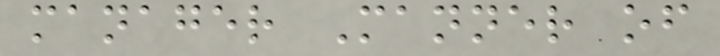manager Manner of
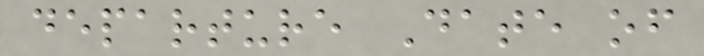departure Date of
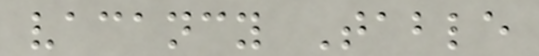vacancy Table
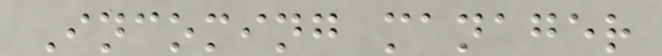Incoming manager
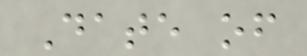Date of
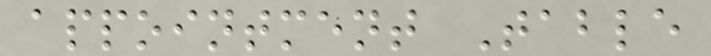appointment Table
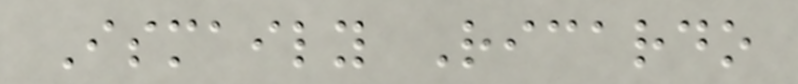Ismaily Ricardo
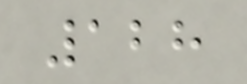128
